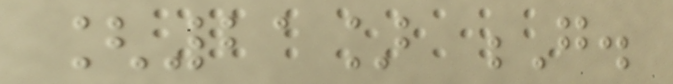[21] G.
